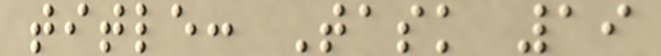title: Task 19
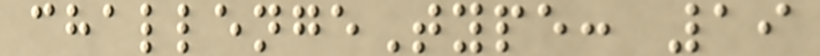challengeType: 19
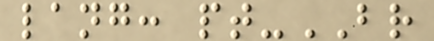lang: pt-BR
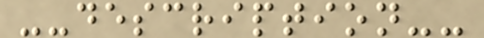--description--
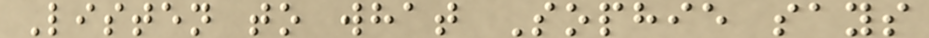Listen to what Sophie says
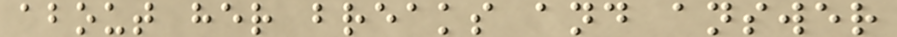about her breaks and answer
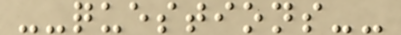--questions--
